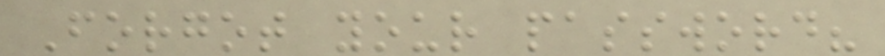Forgot your password?
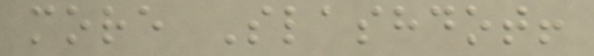more Slashdot!
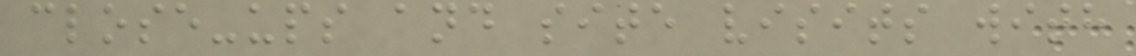close-ups and site visits with
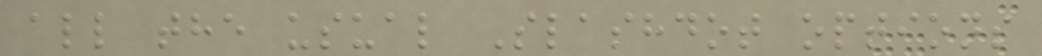all the usual Slashdot options
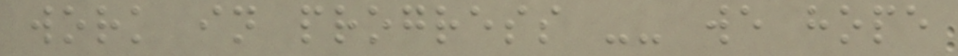work in progress -- we hope
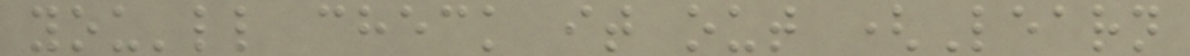you'll check it out (Learn
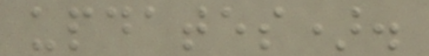updates).
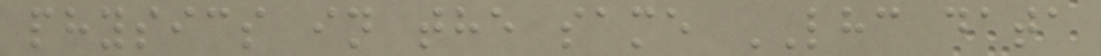physics in the same LHC data
